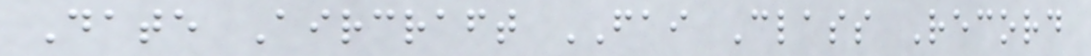Date Aircraft FAI Class Record
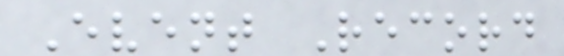Event Record
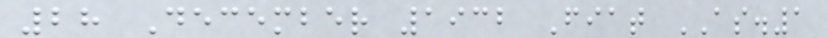28 December 1932 Fiat AS.1
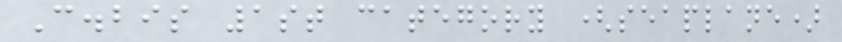C.bis 1st category (seaplane)
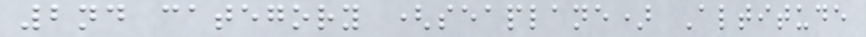2nd category (seaplane) Altitude
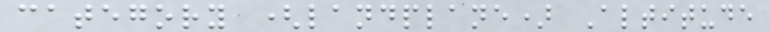category (landplane) Altitude
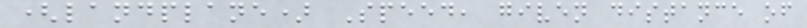(landplane) Speed, given distance of
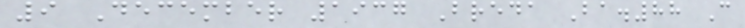9 December 1937 Breda Ba.88 C
